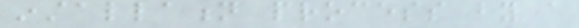installation process by a
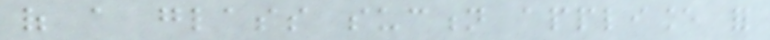of a glass suction appliance for
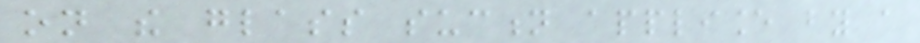on the glass suction appliance by a
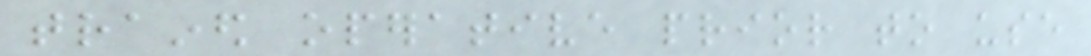trained operative prior to use
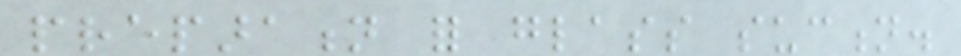preparation for glass suction.
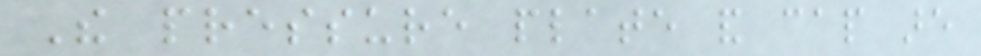The pressure plate and cap are
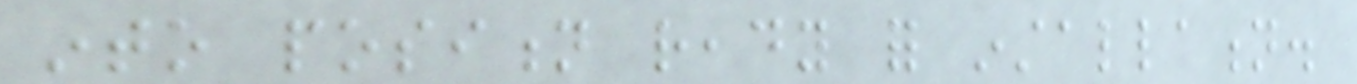into position ready for installation.
